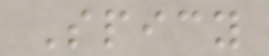Spicy
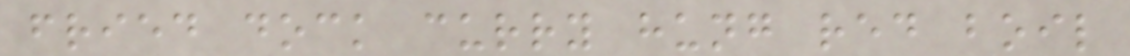fried dock curry hung red boil
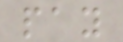pay
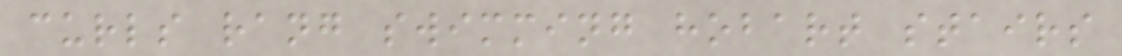curls rang swimming hobart stairs
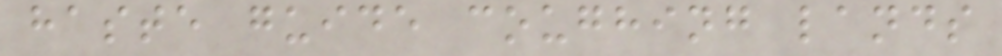haste guide coughing lands
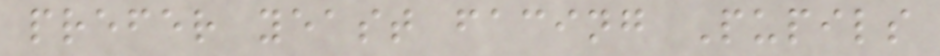prefer yeast facing Pupils
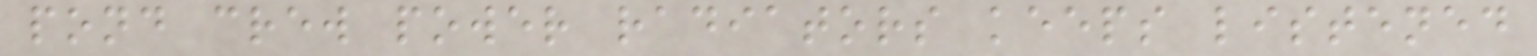pond crew power radiators keeps listened
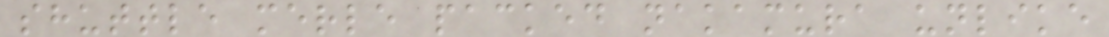shuttle merle packed nakamura unlike
